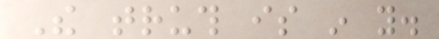The truth is in you.
